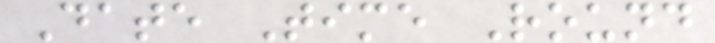Date Time Round
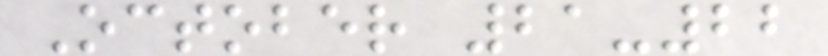October 21-22
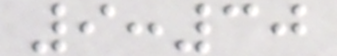9:30
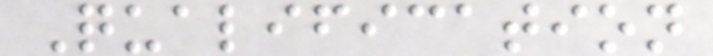Qualification
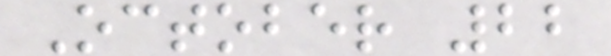October 22
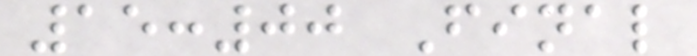15:00 Final
